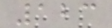123
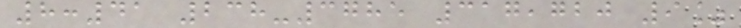8:41 238-3785 317,720 9%
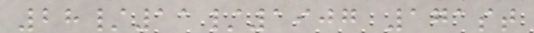28/11/1907 171st
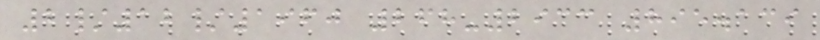2/12/1960 268-2933 895.139
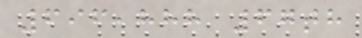696,888 67th
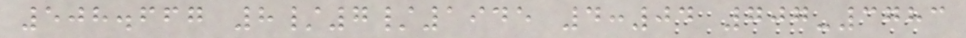508.667 8/7/1945 4:04 707-3783
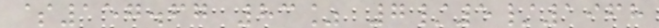$157.67 83% 7/5/1968
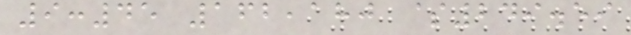9:45 162,180 $249.59
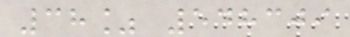38% 548309
